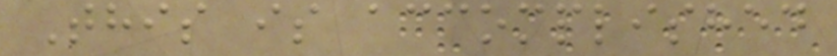This is accomplished
